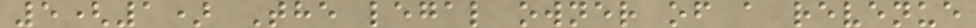5(1) The legal owner of a revenue
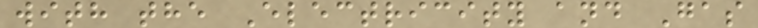with the Electricity and Gas
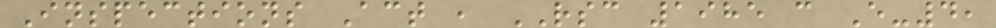Inspections Act , RSC 1985 c E-4,
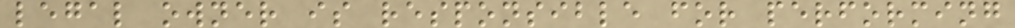legal owner is responsible for performing
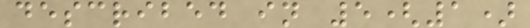described in 5(1)
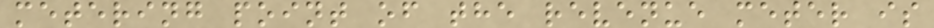metering point of the revenue meter is
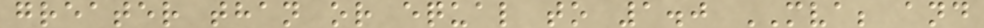greater than or equal to 1.0 MVA; and
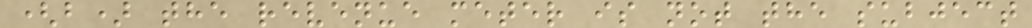(b) the revenue meter is not the subject
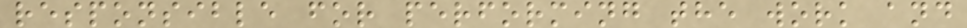responsible for performing the work and
